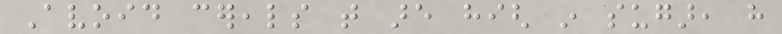Avoid cereals that are high in sugar, have
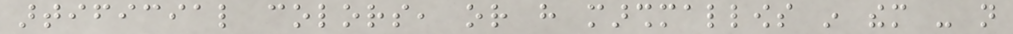artificial colors, or have marshmallows in them - not
